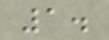1.
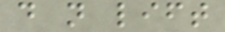do not lift
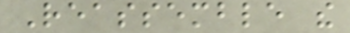Reassemble the
